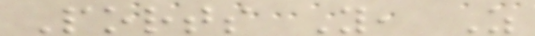Ports Y, Z
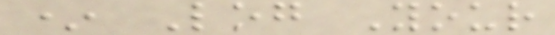* Log Your
